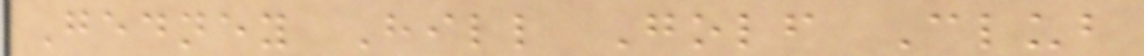Gedney Hill Golf Club
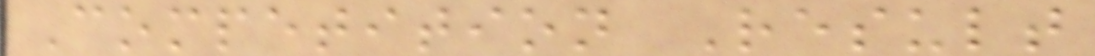Competition Result
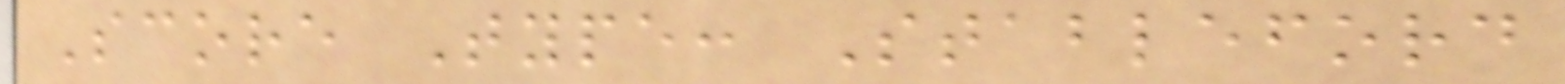Score Type: Stableford
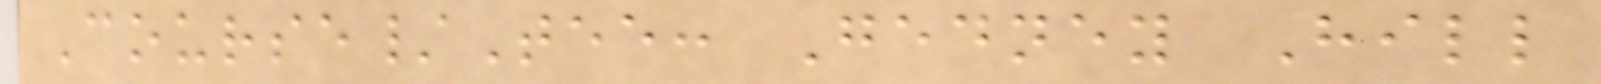Course/Tee: Gedney Hill
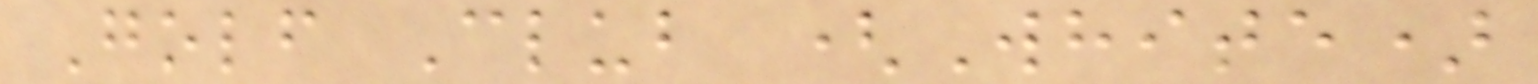Golf Club (White)
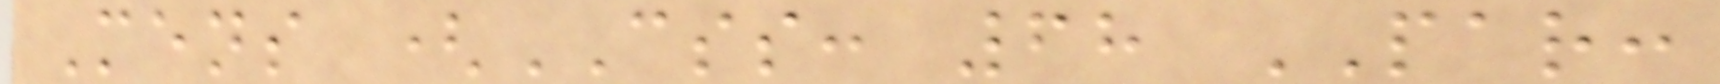Mens (CSS: 68 PAR:
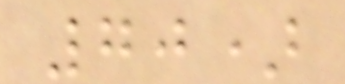70)
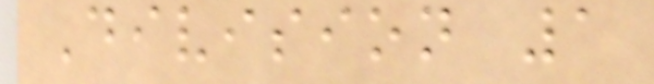Division 1
